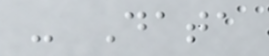- Data
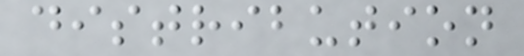distribution
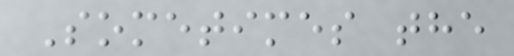Sometimes the
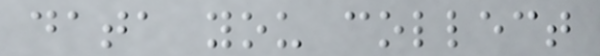data you collect
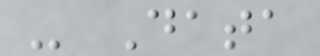- Data
